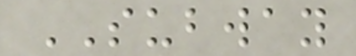SUBWAY
